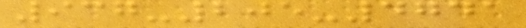937-205-4741
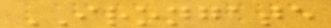IRONGATE
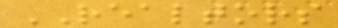REALTORS
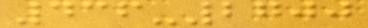436-2700
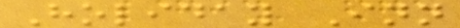Holiday Inn
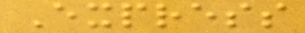Express
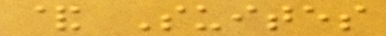& Suites
